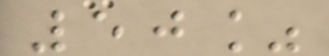50%
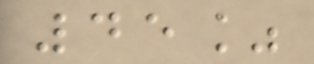45%
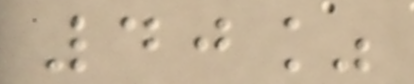40%
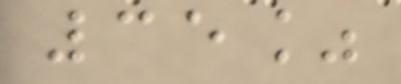35%
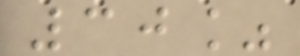30%
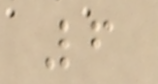6
